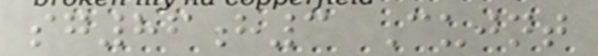sg86h3 Cujnt
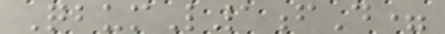QbumL1fD=
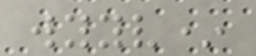wyyv*
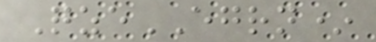QzeEGRN*
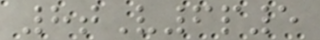8tV6p5
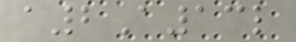a2A13l
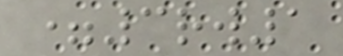=3rw1
